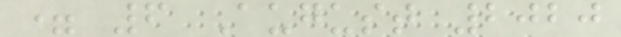= 6 August 2020
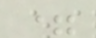=
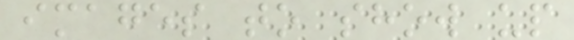images to show up
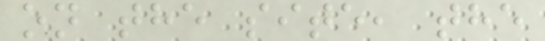on the site, the
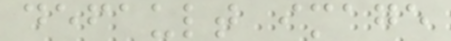default image
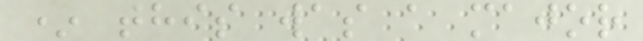* this was a major
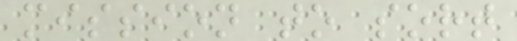mission to sort
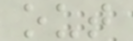out
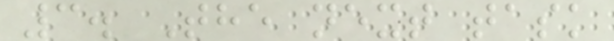3. The next task
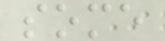some
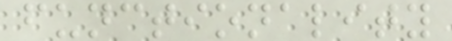functionality
